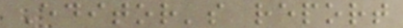Editor's report
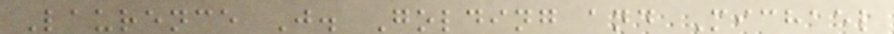Laurence J. Golding and Michael
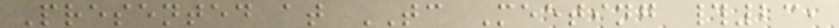Presented at TC Meeting #23,
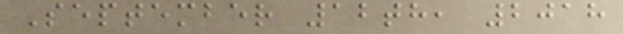September 12th, 2018
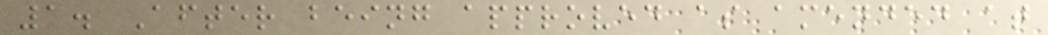1. After being approved as amended at
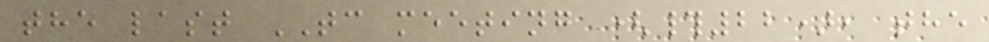the last TC meeting (#22), the
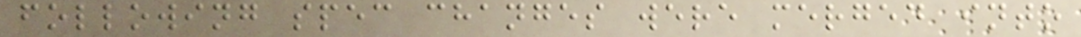following spec changes were merged into
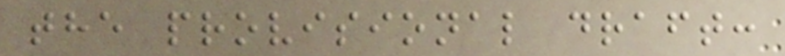the provisional draft:
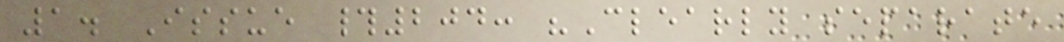1. Issue #204: "Clearly separate
